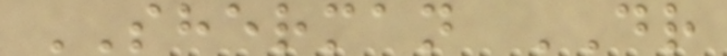SHERMAN DR
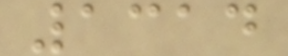1314
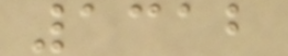1312
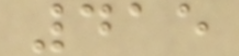415
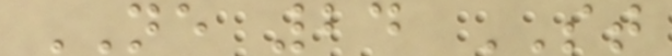NE 24 ST
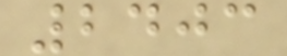2403
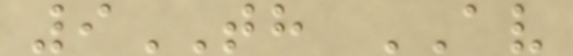9TH AV
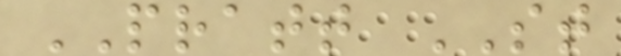PRATT ST
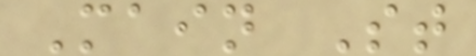Main St
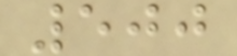500
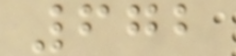672
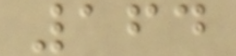164
